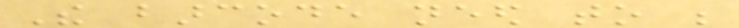The barcode need to be
